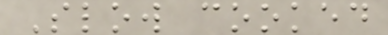Slow cooked
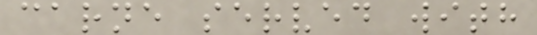carne served with
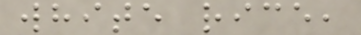white rice,
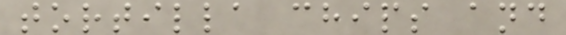tortilla chips and
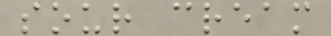sour cream
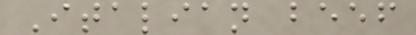Italian beef
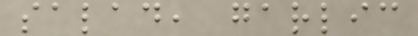salad, garlic
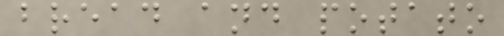bread and potato
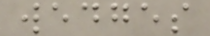wedges
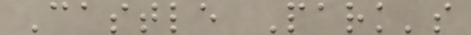Castle Park's
